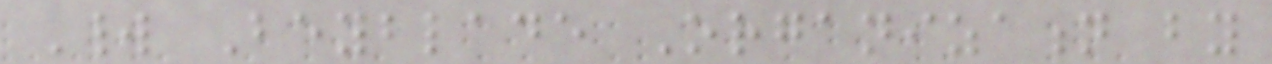World Beyblade Organization by
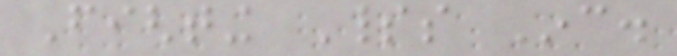Fighting Spirits Inc.
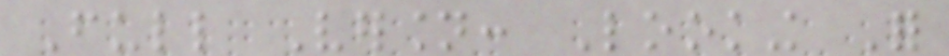Full Version: Looking For
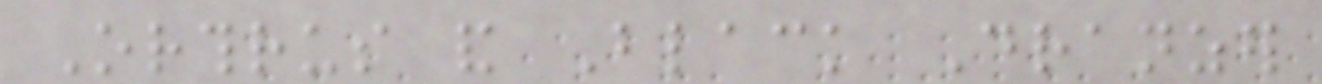Orthrus and Black Dranzer
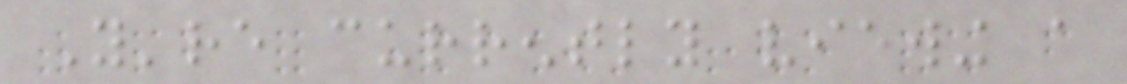You're currently viewing a
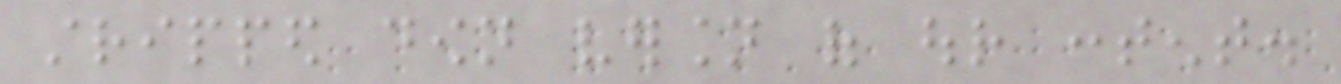stripped down version of our content.
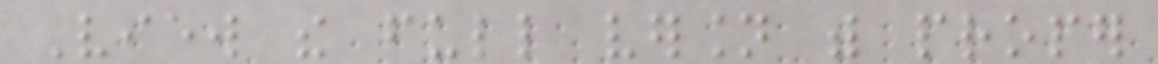View the full version with proper
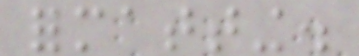formatting.
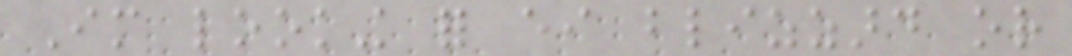Im looking for either blizzard or
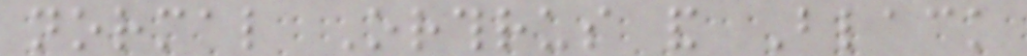normal Orthrus and Black
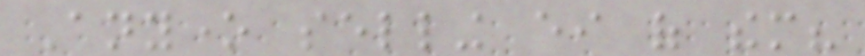Anyone selling either of them?
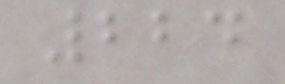224
